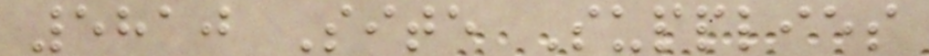5810 Site Supplies
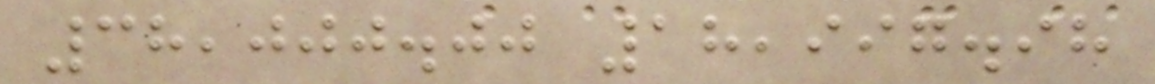38,000.00 18,997.98
